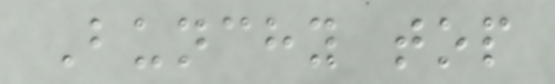Bunchy top
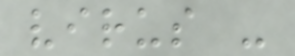virus -
